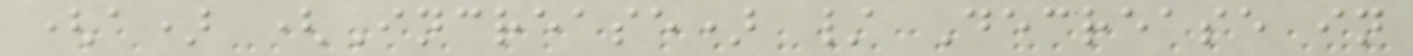(a) (Increase) / Decrease in
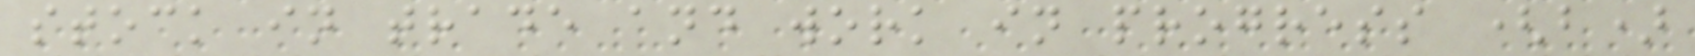stock in trade and work in progress (b)
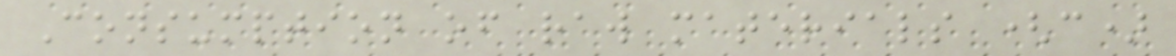Consumption of raw materials (c)
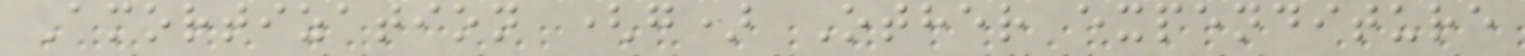Amortization (g) Other expenditure
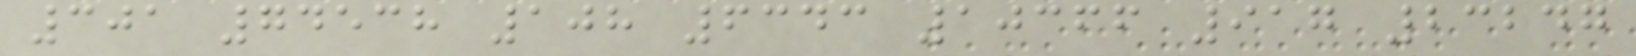301 74538 108 6343 10366 917 23247
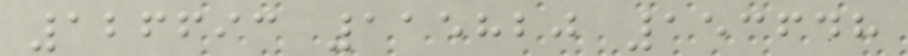126693 115820 153648
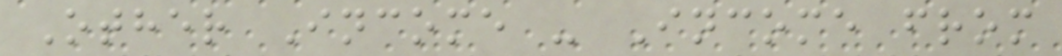Other Income - Income from
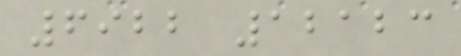6922 12123
